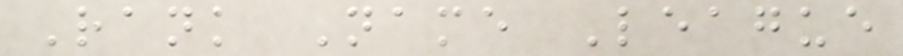Rank Name League
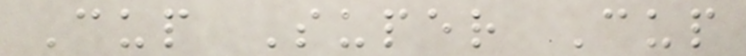Cup Super Cup
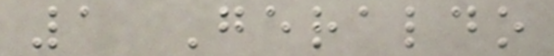1 Geraldo
